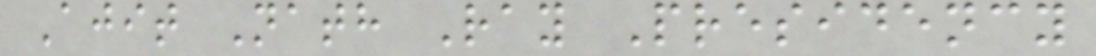Ajit Nath Ray Presidency
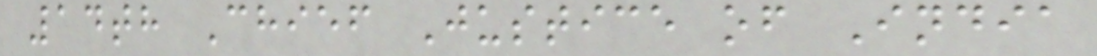14th Chief Justice of India
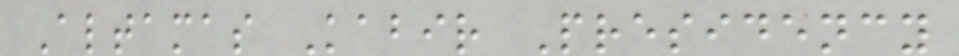Altamas Kabir Presidency
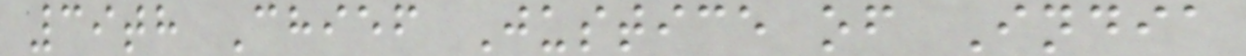39th Chief Justice of India
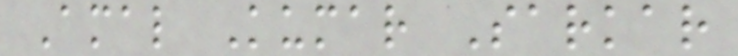Amal Kumar Sarkar
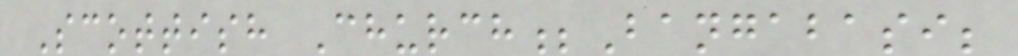Scottish Church;Bangabasi;
